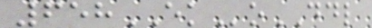658EKoDDL
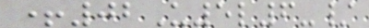+02U5l6-/
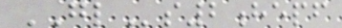GLs2hepf
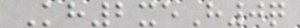Kh2xeH0q
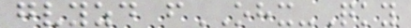gvyzd fOHX-Qky
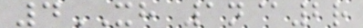4XH 1n@2r
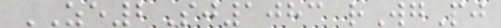ZE2Sj1083 rWgPj
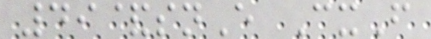49&snE CxF
